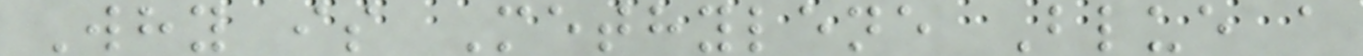Why is Methylene Blue a
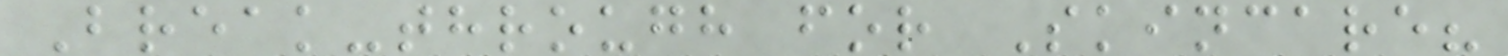Break-through for Skincare?
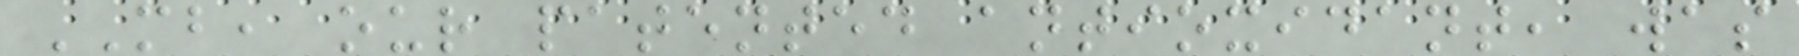MB, our patented antioxidant, was
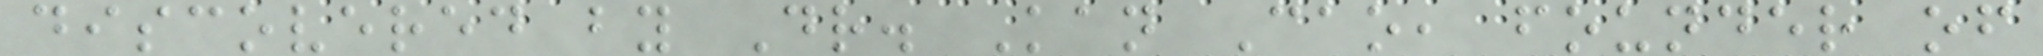discovered by Dr. Kan Cao, founder of
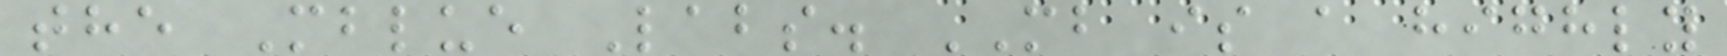the Mblue Labs. MB is a highly
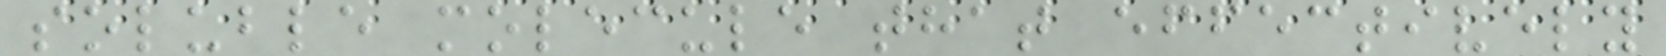soluble molecule that effectively
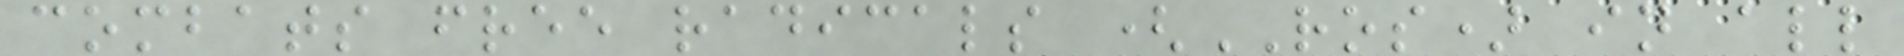combats free radicals (ROS) in all
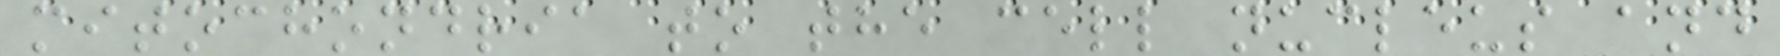mitochondria to the cell nucleus and
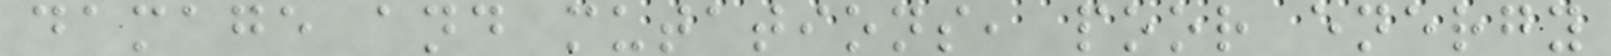damage and mutations, poor energy
